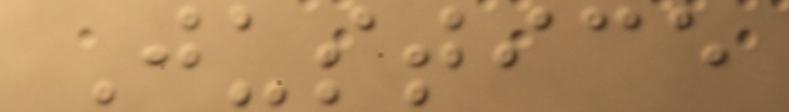Justice
